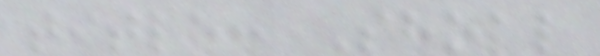title: Shoal
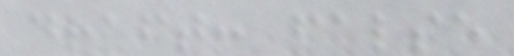draft: false
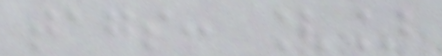tags: []
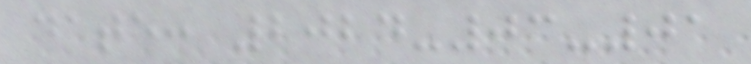date: 2024-03-01
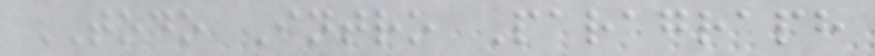TODO Intro Paragraph
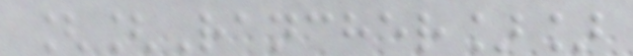[[Rancher]]
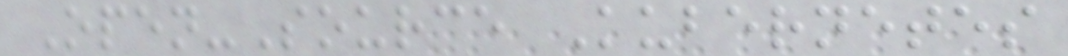Open-Source Kubernetes
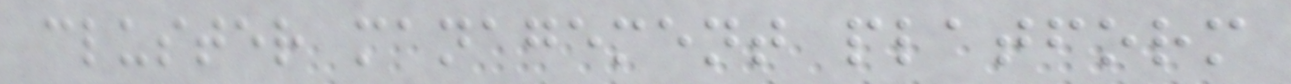cluster management platform
